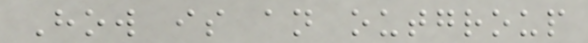How is an outgroup
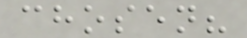chosen?
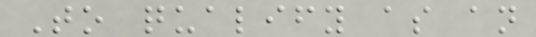To qualify as an
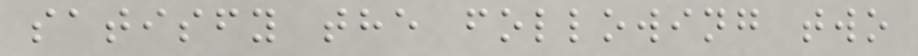satisfy the following two
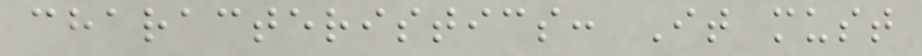characteristics: It must
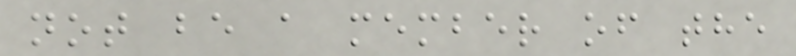not be a member of the
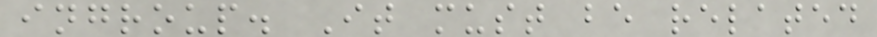ingroup. It must be related
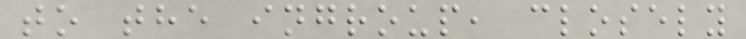to the ingroup, closely
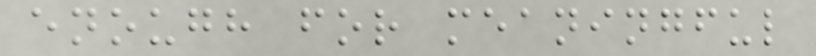enough for meaningful
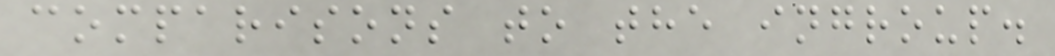comparisons to the ingroup.
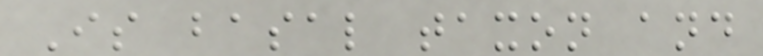Is basal taxon and
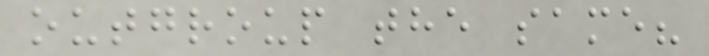outgroup the same?
